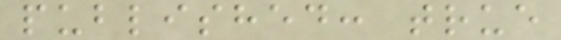published: true
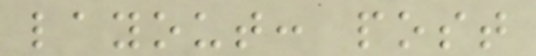layout: post
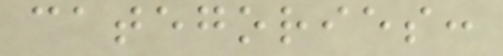categories:
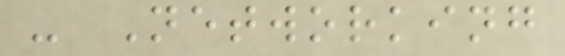- Networking
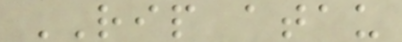RIP atau
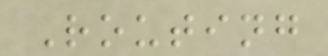Routing
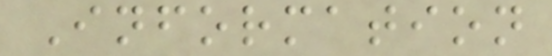Information
